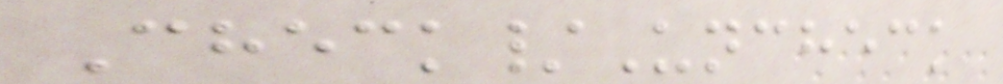Check/Uncheck
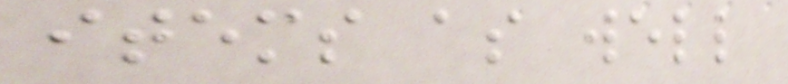items as well
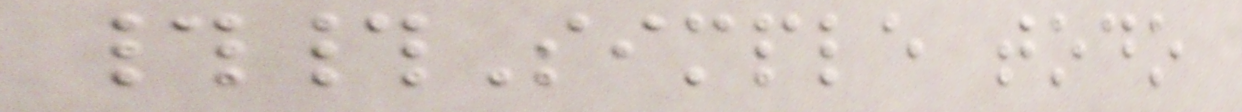##Simple todo
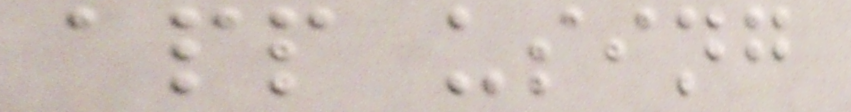app using
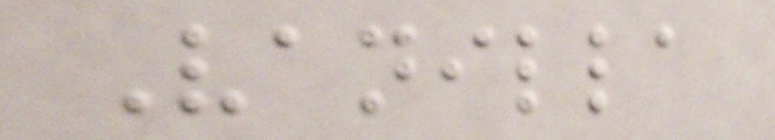Vanilla
